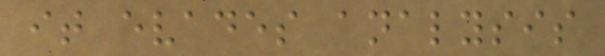it evades analysis
